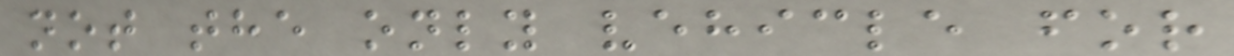not the only vehicle for
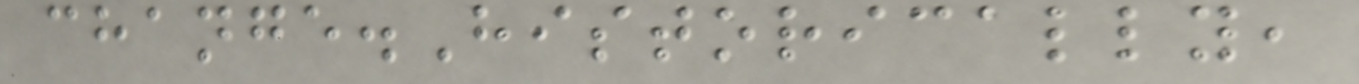change.Historically,
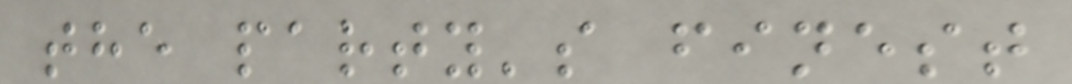the party's finest
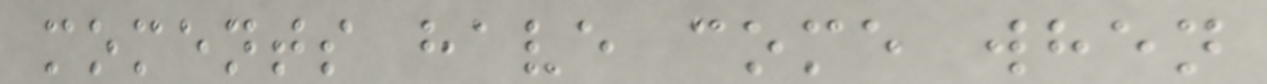moments have come when
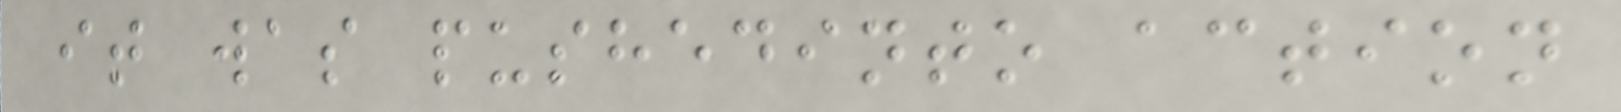it was pushedinto action
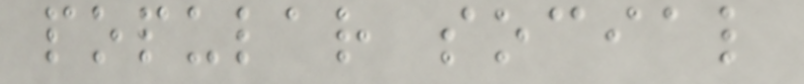popular social
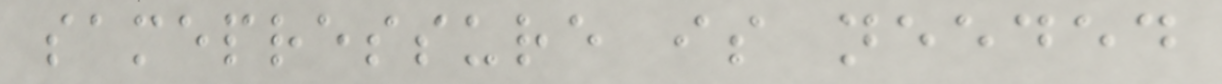samepressure is needed
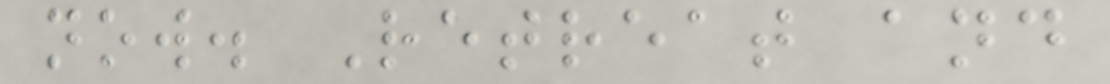now. Retreat and
